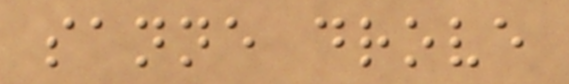sanne drove
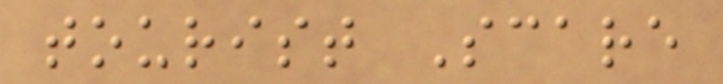tourist Scare
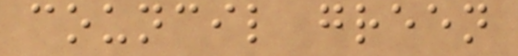council green
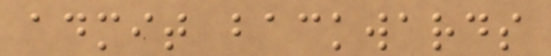admit backwards
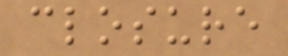closure
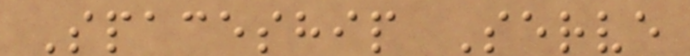Spaceship Serve
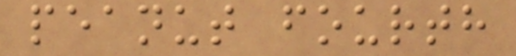peanut fourth
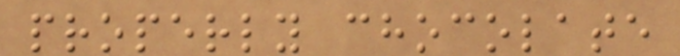properly chocolate
